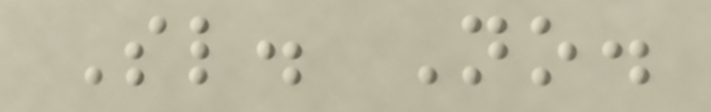Sl. No.
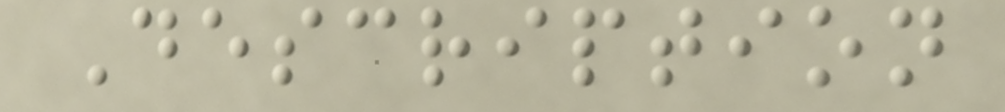Description
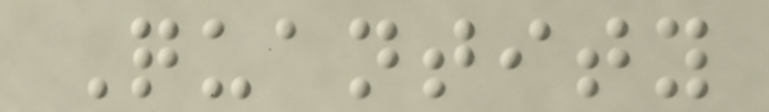Quantity
